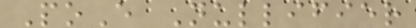PoE Nullifier
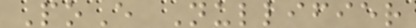PoE Nullifier
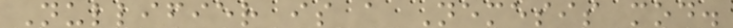Nullifier is a Nemesis mod.
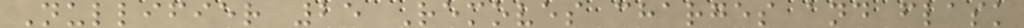Nullifier 25 Removes charges and flask
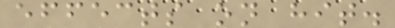effects on hit.
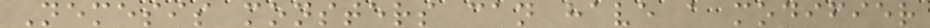Nemesis monsters can have a modifier
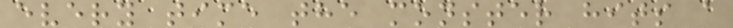every time the monster hits a
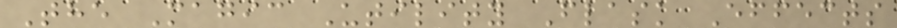The Magic Utility Flask Effects
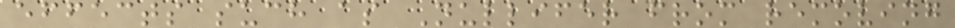effects such as Nullifer from removing
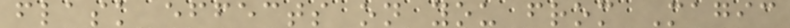flask effects on you from Magic
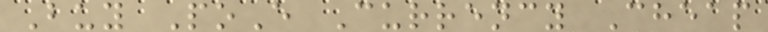Buy PoE Currency Cheap
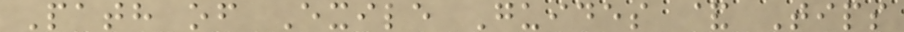Path of Exile Guides & Tips
